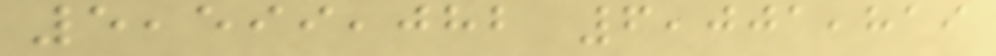5,599,082 6,001,819
